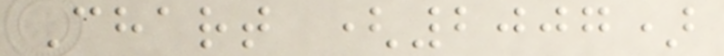Chart (2007)
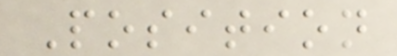Position
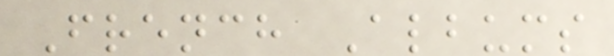French Albums
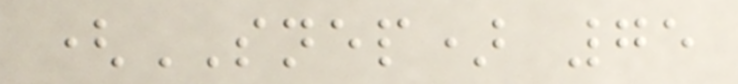(SNEP) 75
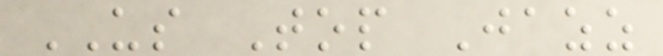US Top Jazz
